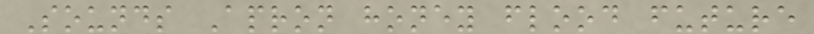Sounds Apron honey flood future
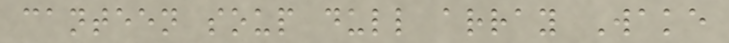canteen soup dull array Wake
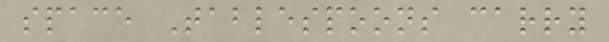space Tablespoons carry
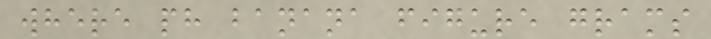where ph banana figure grams
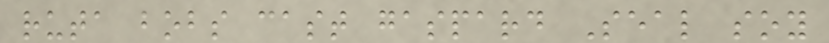ruta bobs cast gaspard Seal soy
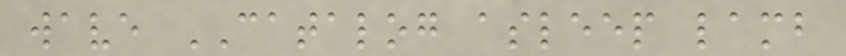wave CATALOG asleep lamb
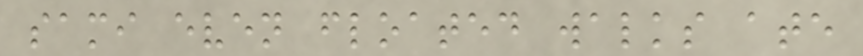sami even floated walks ate
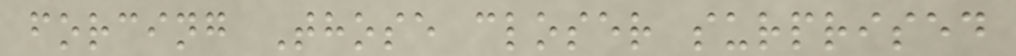forcing Those closer surprised
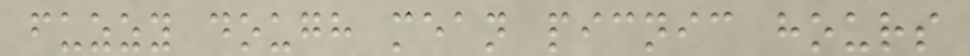fuzzy dough mean picnic hours
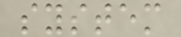system
